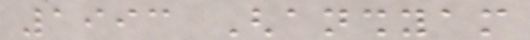1993 Ghanshyam
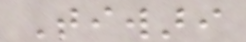Tiwari
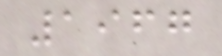1967
